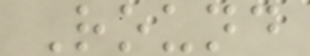Round
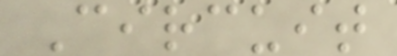Circuit
